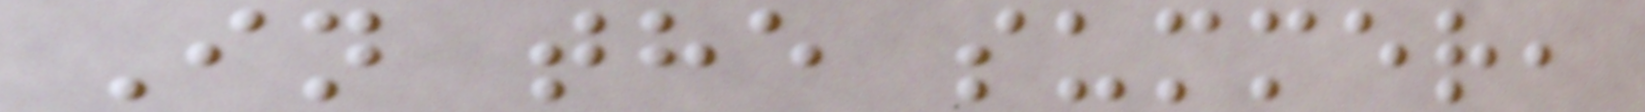In the summer,
